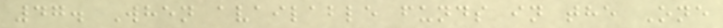47. When available funds in the One
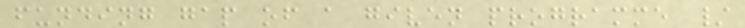funding gap of a given programme /
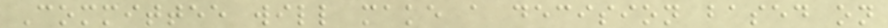Committee will make a decision based on
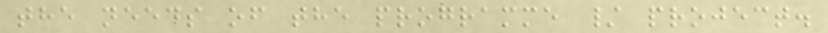the needs of the programme / project.
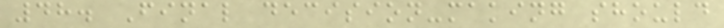48. Final decision-making should
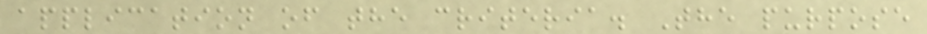application of the criteria. The purpose
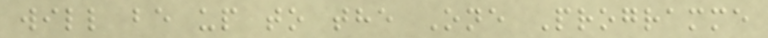will be up to the One Programme
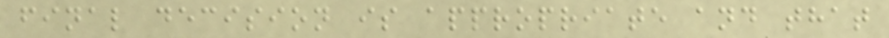final decision is appropriate and that
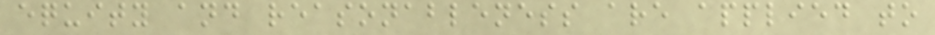equity and reasonableness are applied to
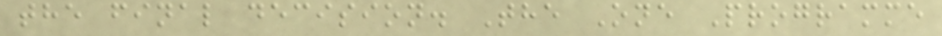the final decision. The One Programme
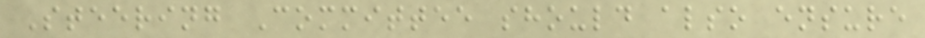Steering Committee should also ensure
